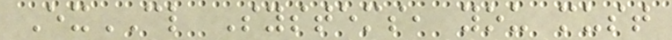ExCL Systems, you must
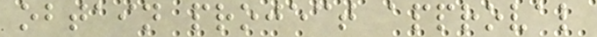obtain project approval
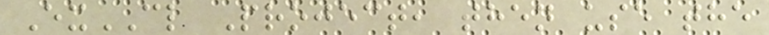ExCL Project, then use the
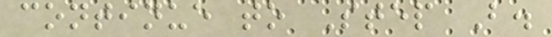continue to Step B.
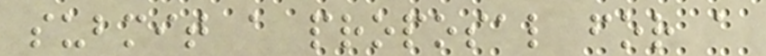submit a proposal for a
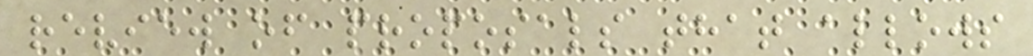review of proposals that allows
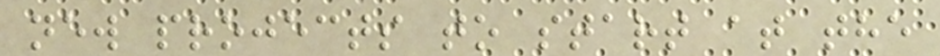new projects to start at the
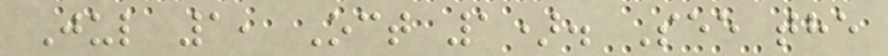Jul 1, Oct 1). See the
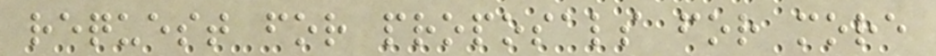request for proposals for more
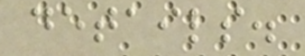details.
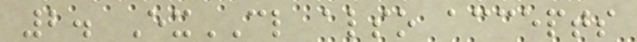2. ExCL also accepts
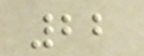22
